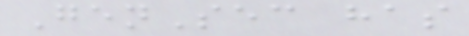GenSec has
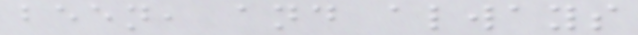been, and always
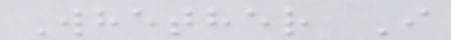Whether I
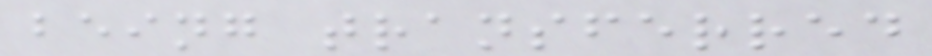being transferred
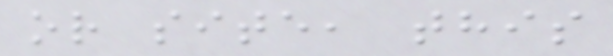or site, this
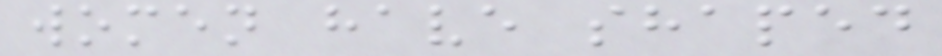women have shaped
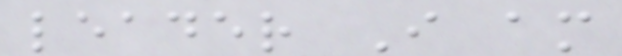leader I am
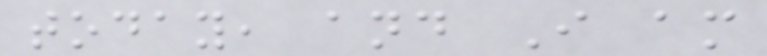today, and I am
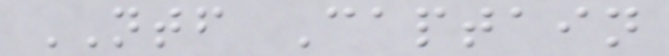NTF Captain
